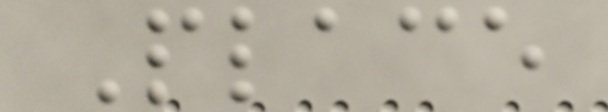Place
